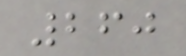260
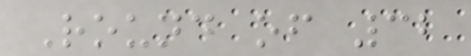Round of 32
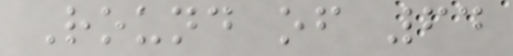Round of 64
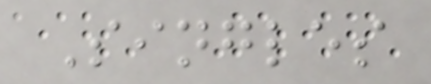Singles
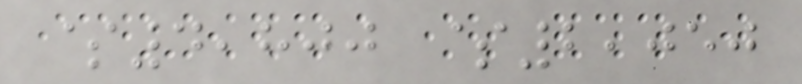$4,800 $2,050
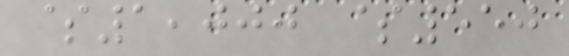$1,000 $550
